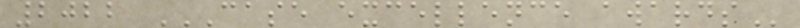2022 CASE EXCELLENCE AWARDS
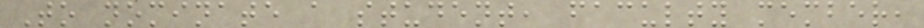To nominate a student, faculty member,
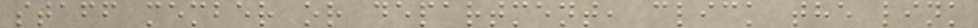staff member or department, click the link
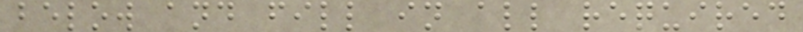below and fill in all required
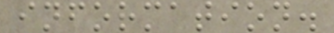information.
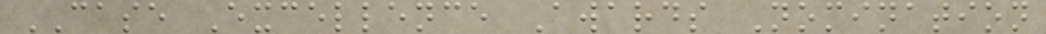CASE Excellence Awards Nomination
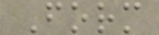Form
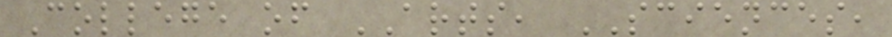College of ARTS, SCIENCES,
